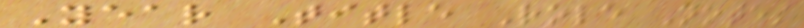Year Title Role Notes
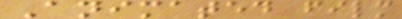Animated film
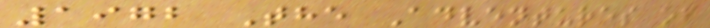1972 The Adventures of
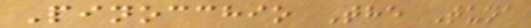Pinocchio The Tuna
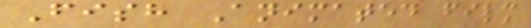Fish Animated film
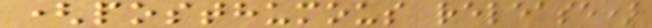(posthumous release)
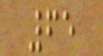65
